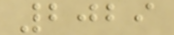2029
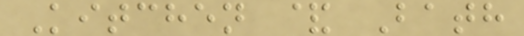Kitchen & Bath
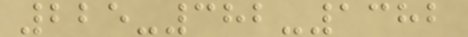225-382-1382
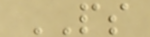PS
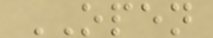OPEN
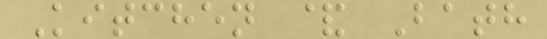Kitchen & Bath
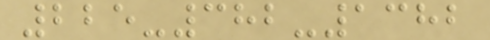225-382-1382
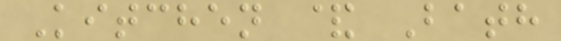Kitchen & Bath
